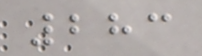283
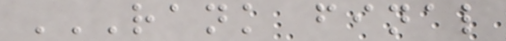RANK FINAL
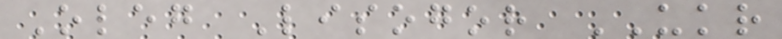Oleg Lisogor UKR
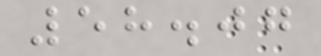58.07
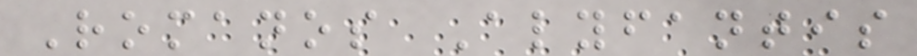Romanos Alyfantis
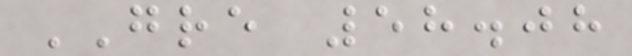GRE 58.08
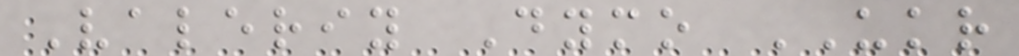Valeriy Dymo UKR
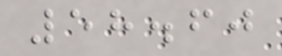58.60
